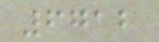6712
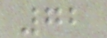72
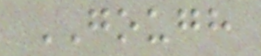GOUGH
